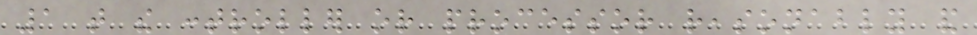1 that the controller or processor reasonably and
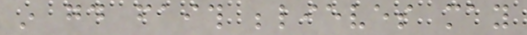in good faith believes may
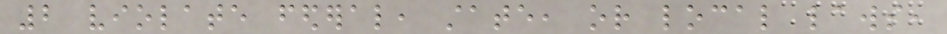2 violate federal, state, or local laws,
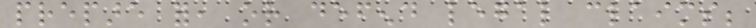prepare for, or defend legal claims;
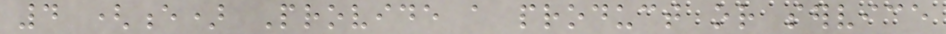4 (e) Provide a product or service
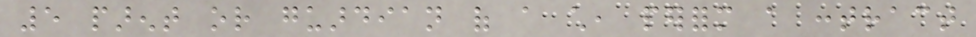5 parent or guardian of a child, perform a contract
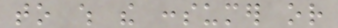to which the consumer or
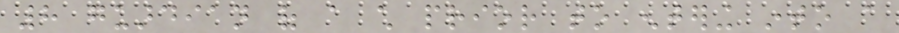8 guardian of a child prior to entering into a
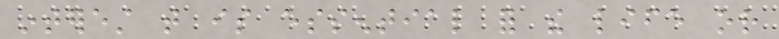interest that is essential for the life or
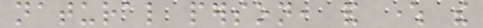natural person, and where the
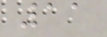11
